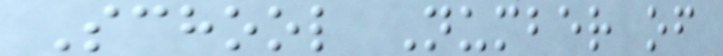School Number of
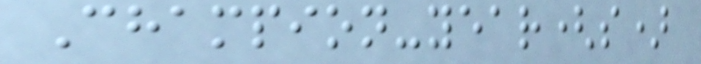Champion-year(s)
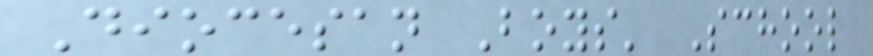Diocesan Boys' School
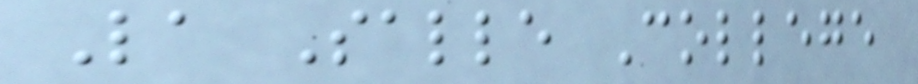La Salle College
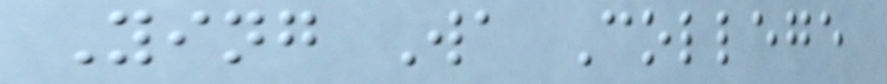Ying Wa College
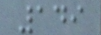149
